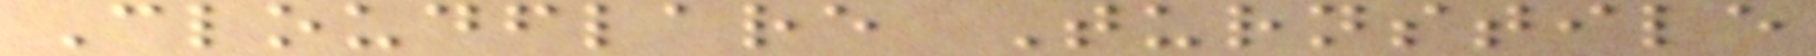Cloudflare Turnstile
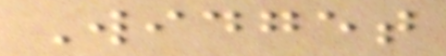Widget
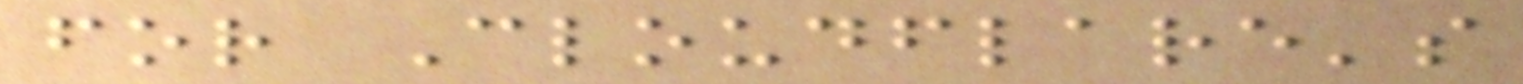for Cloudflare's
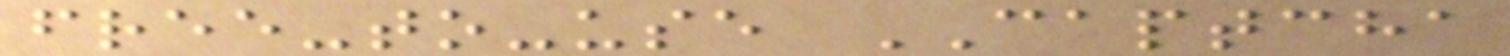free-to-use CAPTCHA
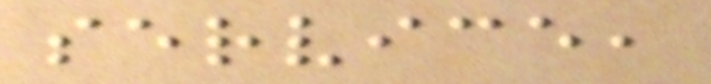service,
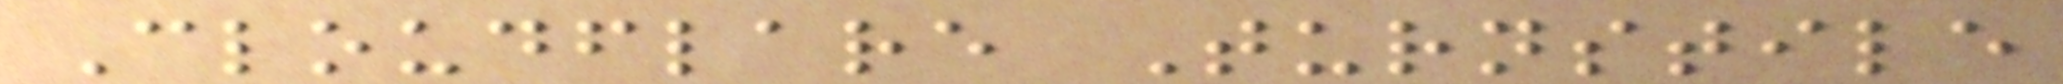Cloudflare Turnstile
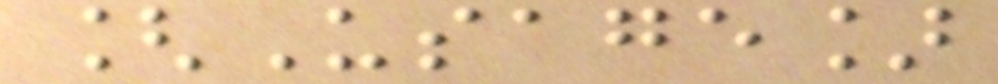[Usage]
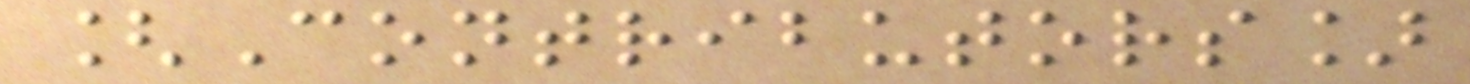[Contributors]
